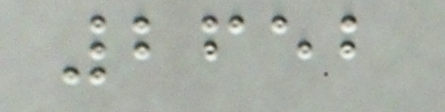2652
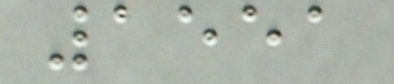1551
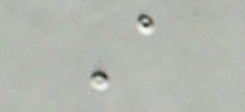A
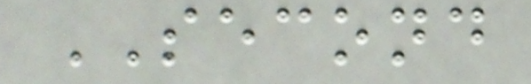SECOND
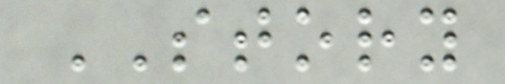STORY
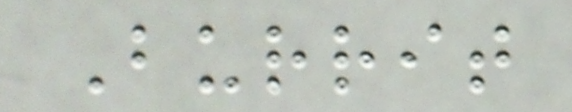Burrit
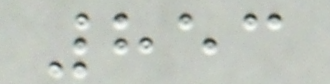853
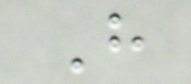H
